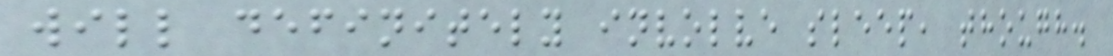will definitely involve sleep, though.
